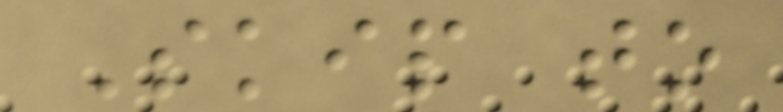Skip to
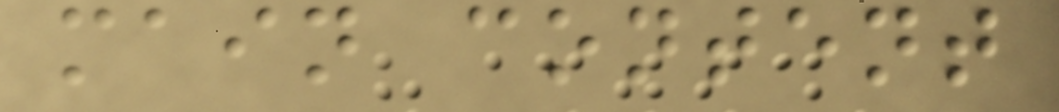main content
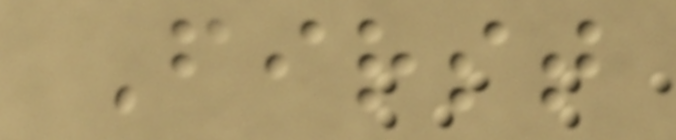First
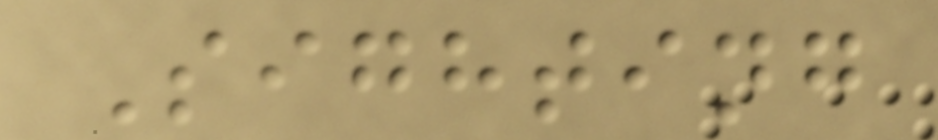Sighting
